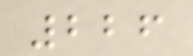226
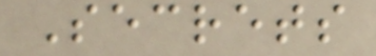Secrets
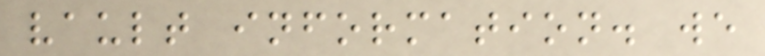vault information. we
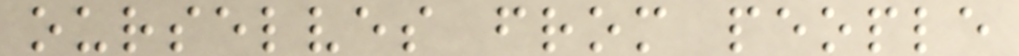ourselves from people
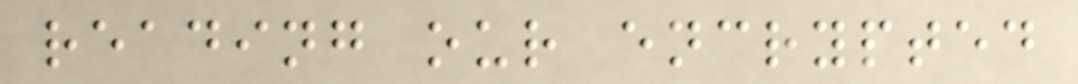reading our encrypted
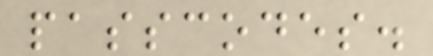passcodes.
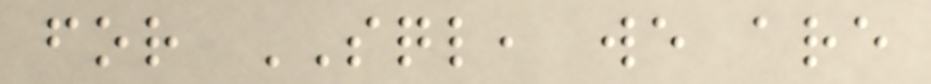for SQL, we are
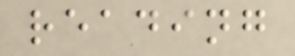reading
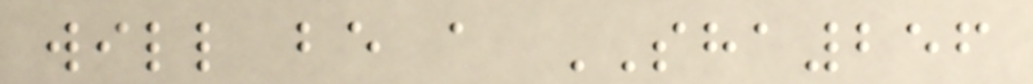will be a SHA256
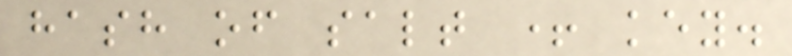hash of salt + key.
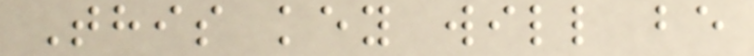This key will be
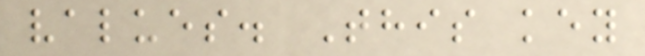values. This key
